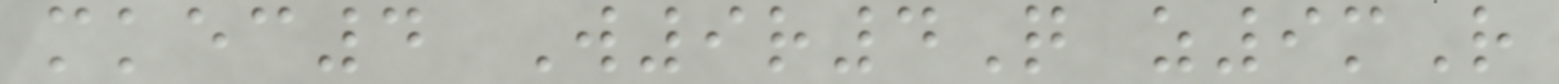mkec4 W9r4Q z9mR
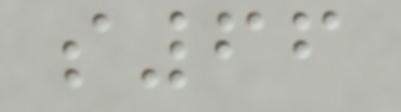s66
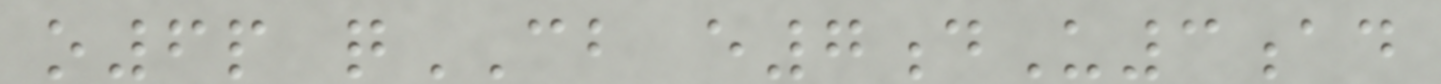o6p qCB e7dU3ad
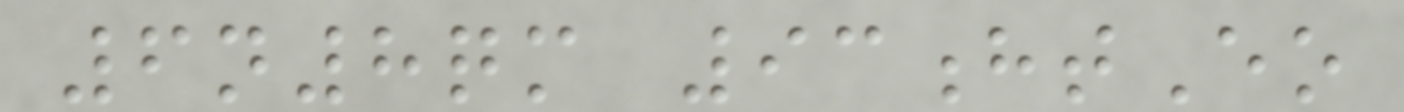6n8qm 93htEo
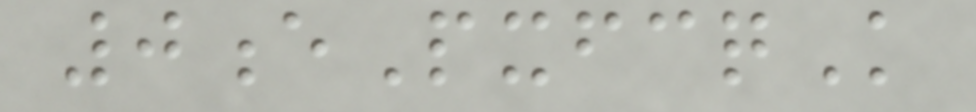0ePxfcqK
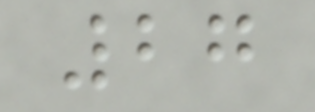27
